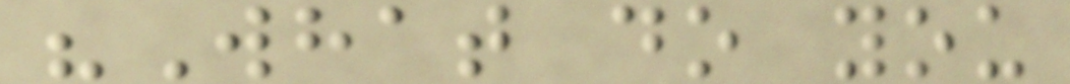"What do you
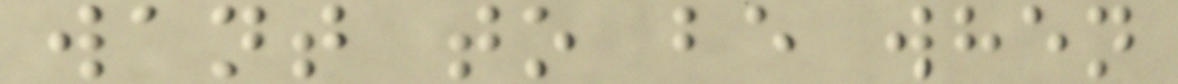want to be when
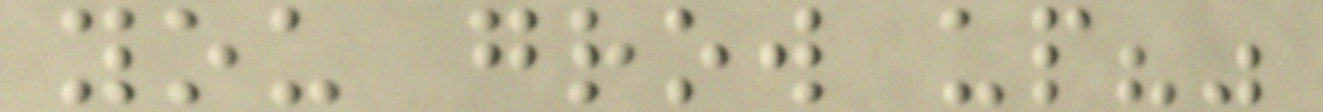you grow up?"
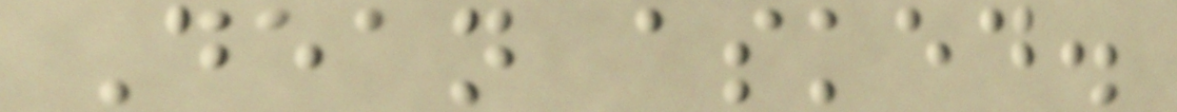Dean asked.
